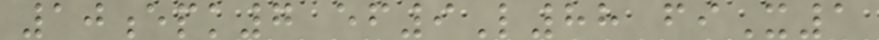10epk7 ef9L88 fiX1
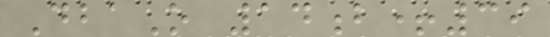DbaO 14b+39
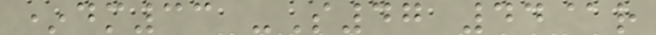*dm33 -S47 44@r
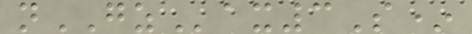nGZax3S*
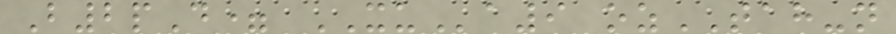B2pD= XUa9 ozTAH-n
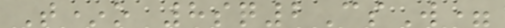T*o 8sq2CsW=
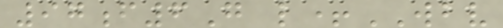97f6G l+WBV
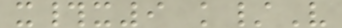x#x9 k/V
